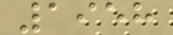1958
